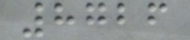8726
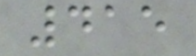415
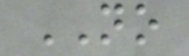NO
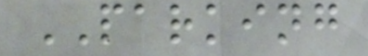PARKING
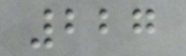227
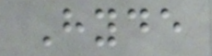Hyde
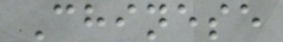Chinese
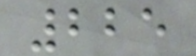225
